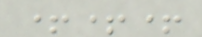+++
